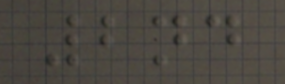2nd
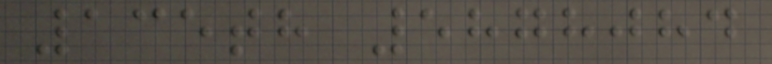135th 5878084
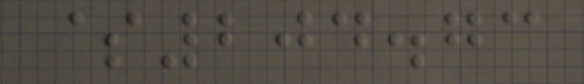$204.73
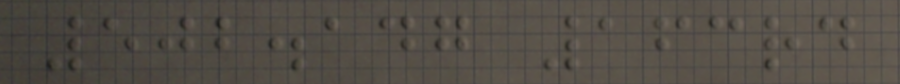502.147 163rd
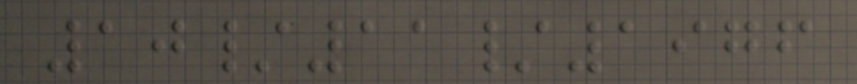10/11/1976
